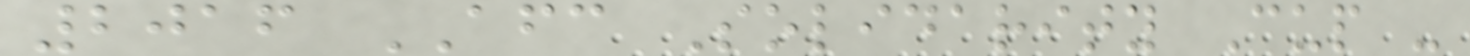2016 AFC Solidarity Cup -
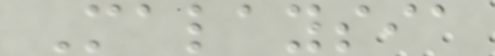Malaysia
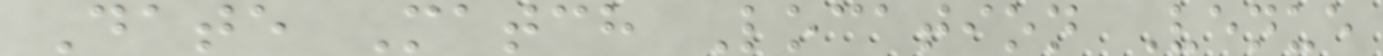Date Match Location Venue
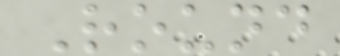Round
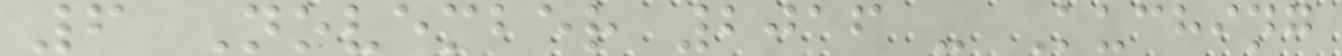6 November 2016 - Kuching
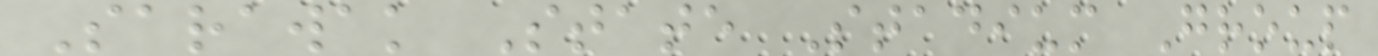Sarawak State Stadium Group
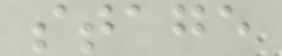stage
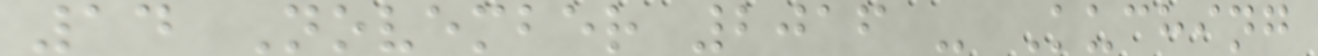14 November 2016 - Kuching
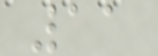11
